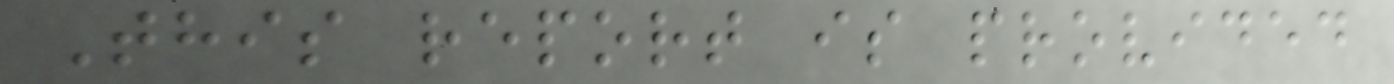This report is provided
